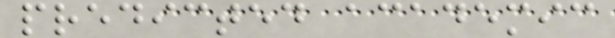predicted academic
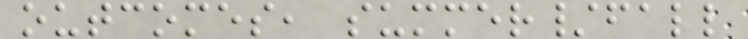outcomes, summer/fall
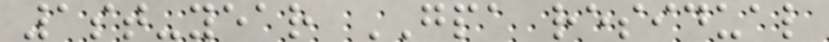1st-year GPA residual
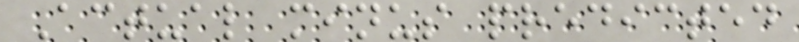Actual minus predicted
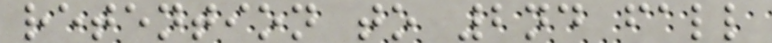retention to 2nd fall
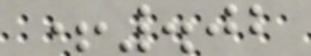+.02
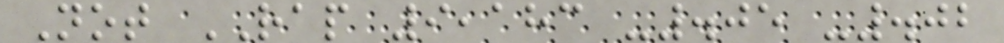Not RAP 9,183 -.05 -.02
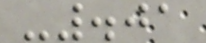-.01
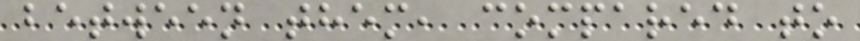between them, compared to
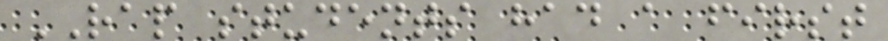RAP students had a first
